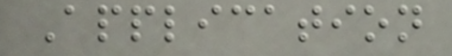Application
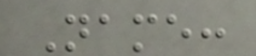Name:
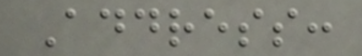Address:
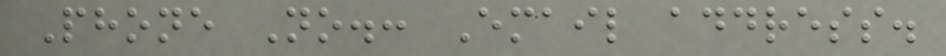Phone No.: Email address.
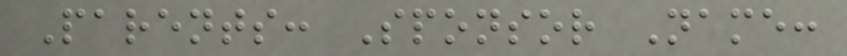Parents: Sponsor Name:
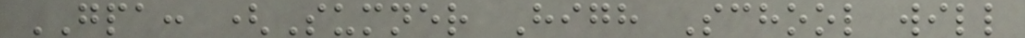GPA: (Sumner High School will
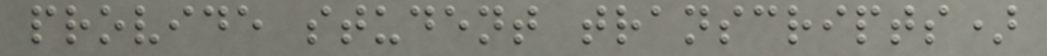provide student transcripts)
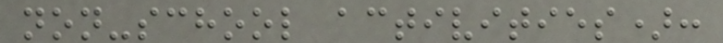non-school activities):
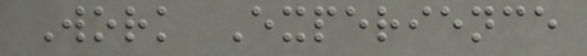Work Experience
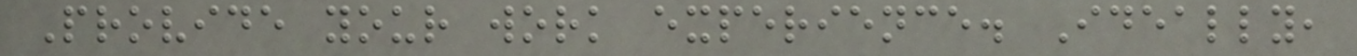Provide your work experience. Ideally,
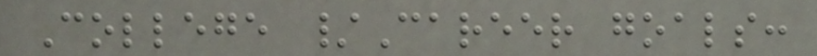College /Career goals:
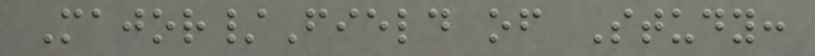Major/Field of Study:
